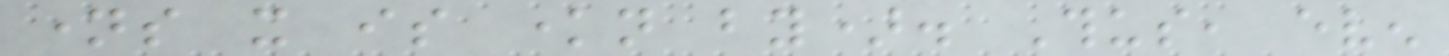names it is known by). Thus, even
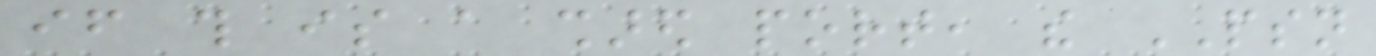if this is a shared port, the PSN
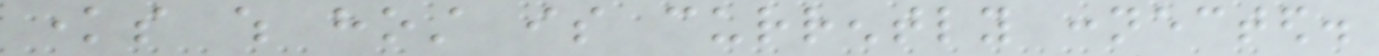knows which host is currently connected.
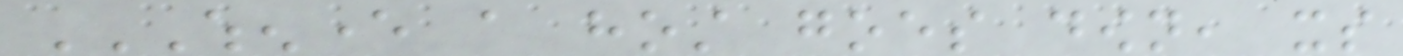WHENEVER A HOST GOES DOWN, ITS
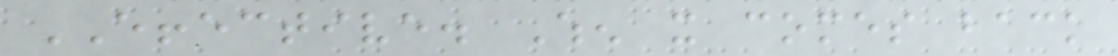EFFECTIVE. When it comes back
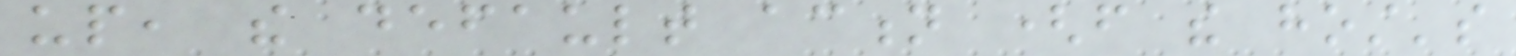up, the default action (from the host's
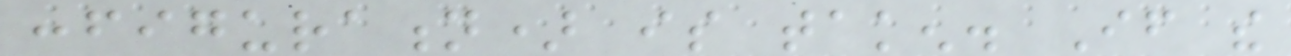configuration) is taken. If the
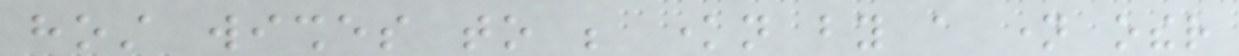host wishes to be known by a name other
